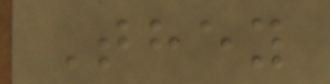They
